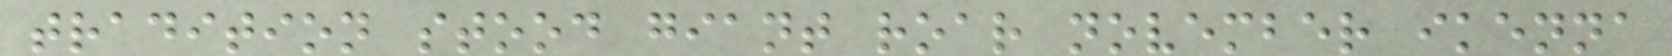tradition stood giant roar november ikenna
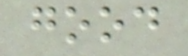good
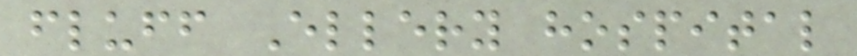fluff Ellery hospital
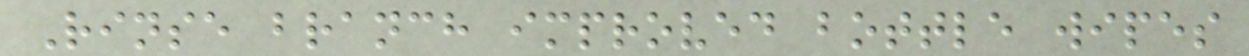Rinse branch improved bottle wipes
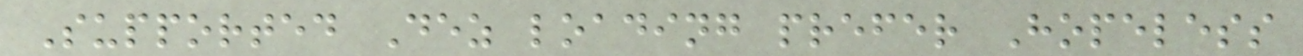Supported Dez loading prefer Hopeless
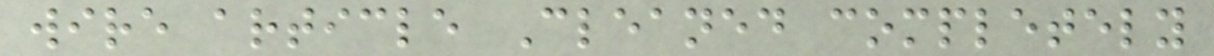wire article Cleaned completely
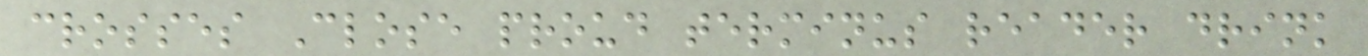crosses Close proud terminus reader drink
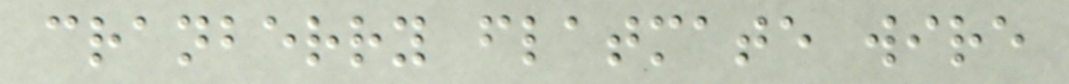cranberry flatmate wire
